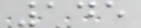145
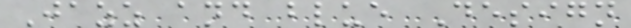Jazz and blue Design
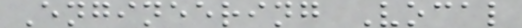Engineering Vocal
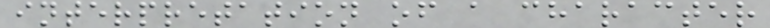interpretation of a character
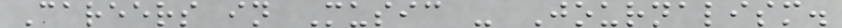Careers in Music - Journalism.
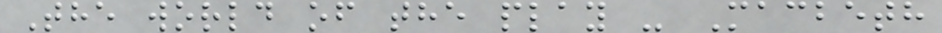The world of the play - Macbeth
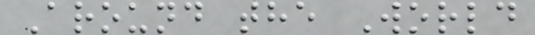Around the World
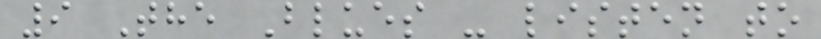9 The Blues - listen to
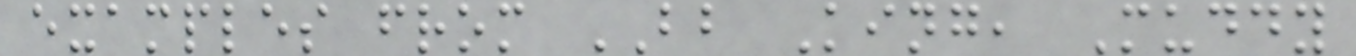examples from BB King, Muddy
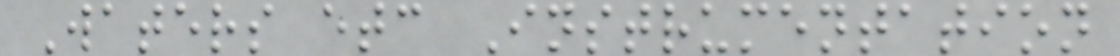Waters etc Instrumentation
